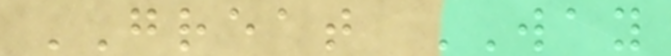GREAT WAY
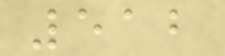512
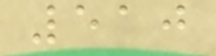510
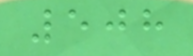508
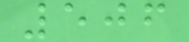506
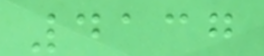4137
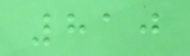810
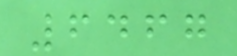6467
